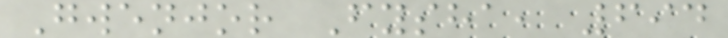Gwenjor Fysha, 694
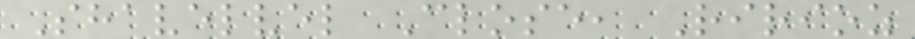Shavelvel Close, Ririoz
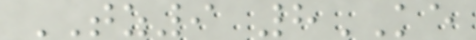TZ9 8KE
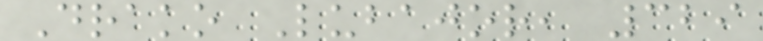Drako Lubajor, 329
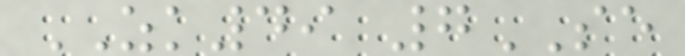ZK49 7SE
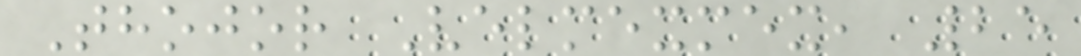Thojor Velmexmex, 25
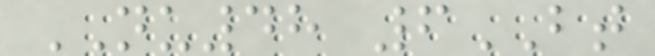NU48 6BT
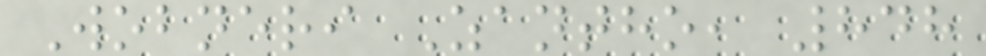Wobneri Zantho, 848
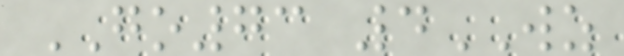GO73 4WZ
